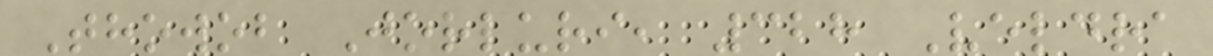Thowob Jorluri, 328 Veldra
